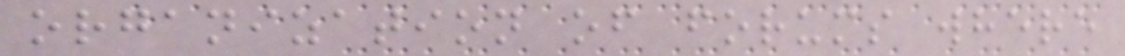organization of forums where
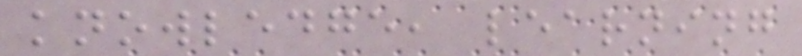knowledge, learning
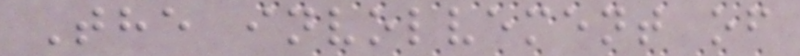The involvement of
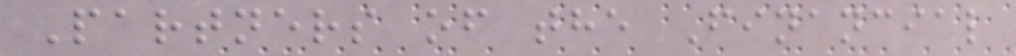Partners of the Financial
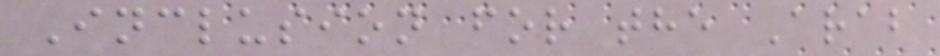Inclusion for the Arab
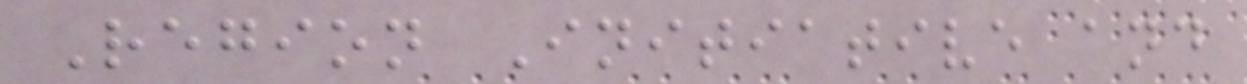Region Initiative and
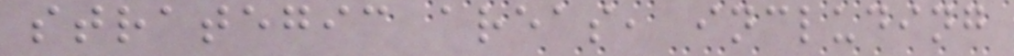strategic areas, including
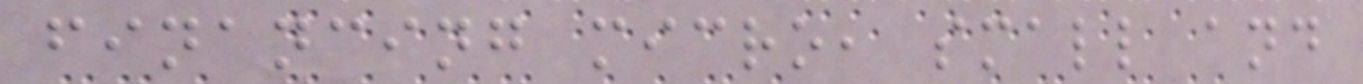financing micro, small and
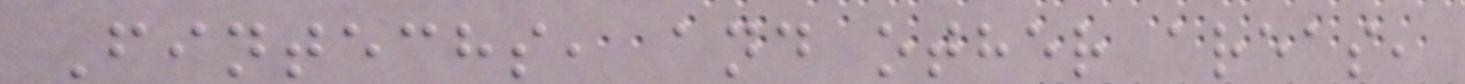Fintechs, and other areas,
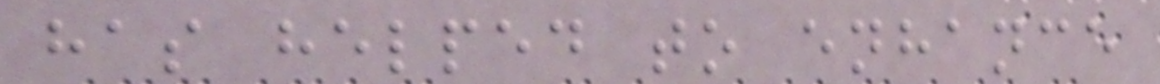has helped to enhance
